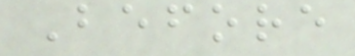Before
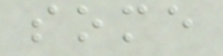some
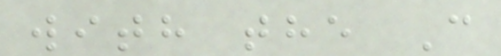with the C
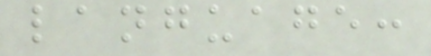language:
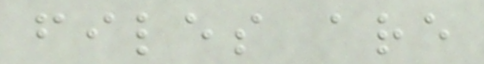files are
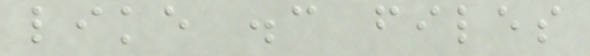like .c files
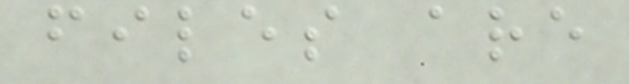files are
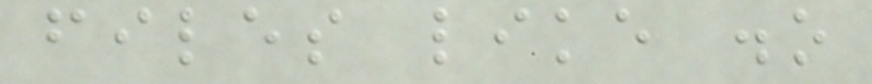files like .o
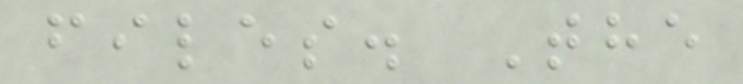files. The
